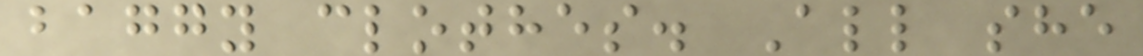baggy clothes. All she
